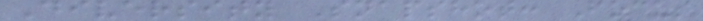Diversity Snapshot: Focus
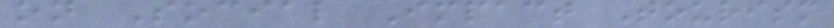on Social Impact Tourism
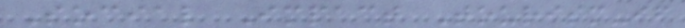Social Impact Tourism-if
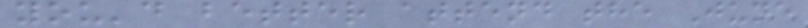you'd better attend the June
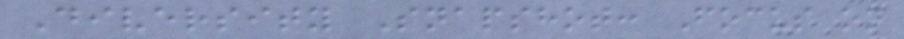Diversity Snapshot: Focus on
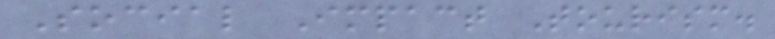Social Impact Tourism.
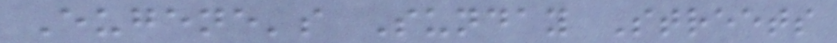Eugene's Sunday Streets
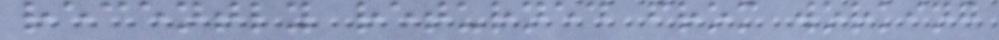recently returned from working
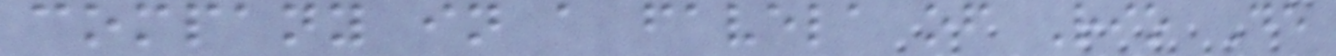company in a favela of Rio De
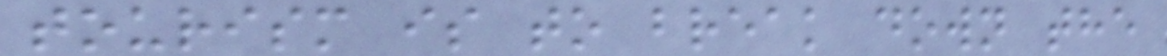tourism is to break down the
